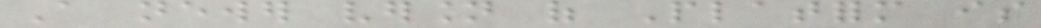A newer version of Platform is
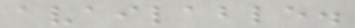available.
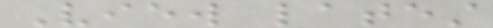View latest
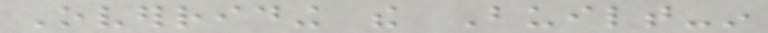Overriding the Built-in
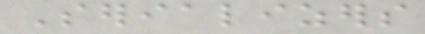Serializers
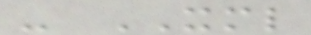- XML
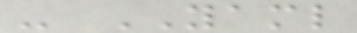- YAML
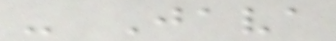- Java
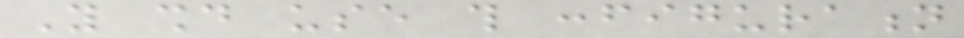You should use this configuration
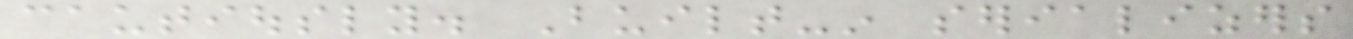cautiously. Built-in serializers
